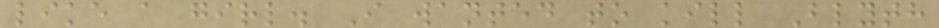like a girl. I wanted to kill Blyth
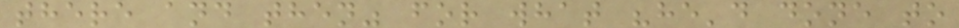there and then" for what "he'd done to
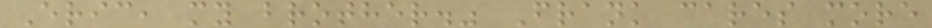Eric, my brother." Frank cares more
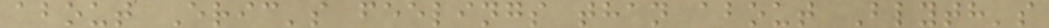about Eric's feelings than about Blyth's
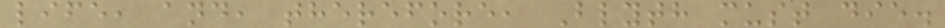life, and, therefore, Blyth must die.
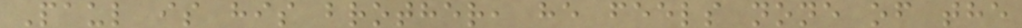Paul is his brother, he feels none of the
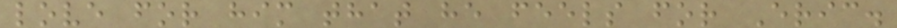love for him that he feels for Eric.
